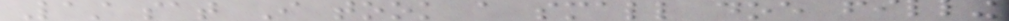Last sat I took a small doe filling
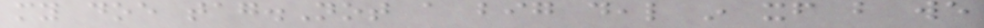my doe tag.Not a big deal in itself but we
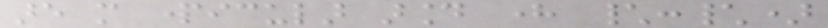are more particular around here \:\)
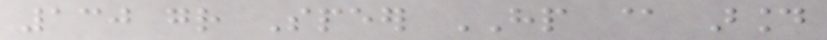130 gr Speer HP @ around
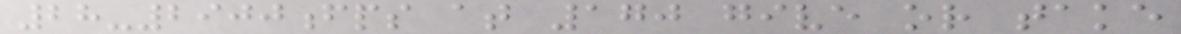28-2900fps at 170 give or take
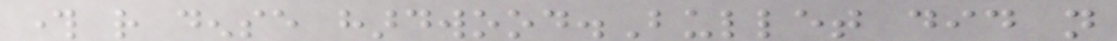through rather dense hardwood.Bullet did not
